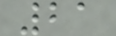21
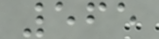565
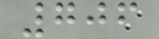706
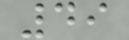49
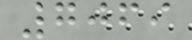7069
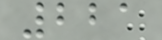221
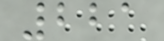221
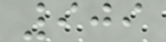909
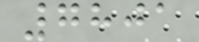7801
